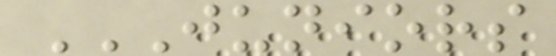JUNIORS
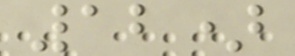12)
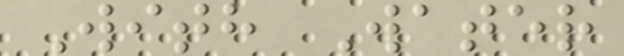With Water
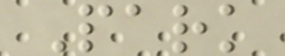Park
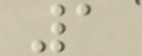1
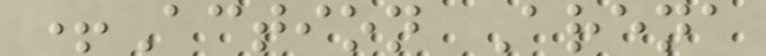+Action Arena
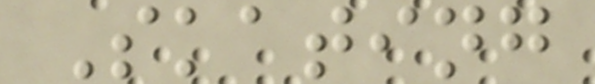Skating
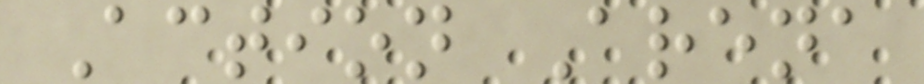Action Arena
